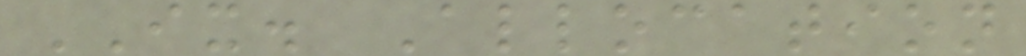IX. Allocation
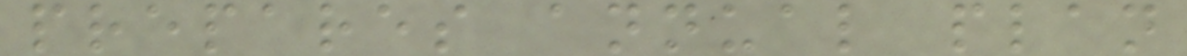prepares annual plan
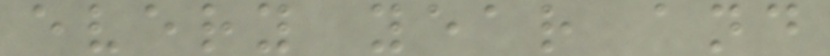every year and
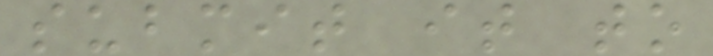submit it to
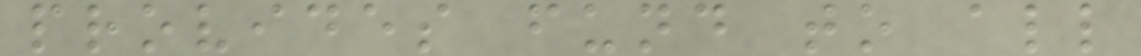provides fund to all
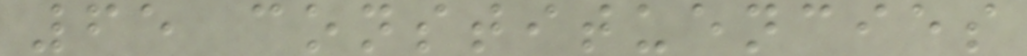65 constituencies
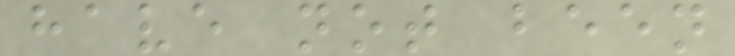have not been
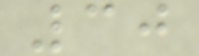30
